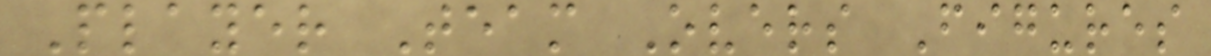Player Team Overs Figures
